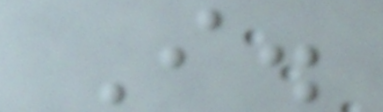I.
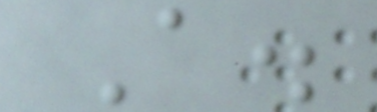A.
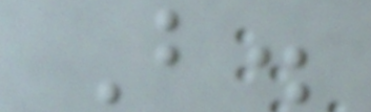B.
